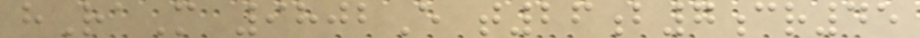hRaM 9802E t26b7cr45
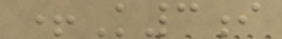+K3i
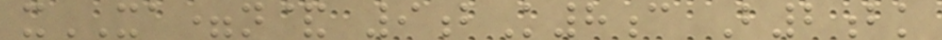xXA=n& 9bK8c B2bk
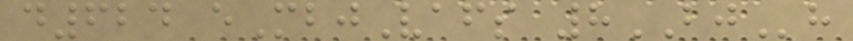d624 eMbjVafs 8BJh
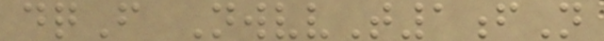dqF NwvvT1fN
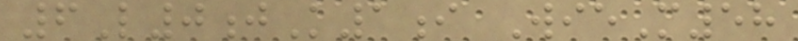6L0jK1i WieM58
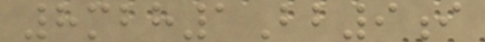8mbh1Bb9i
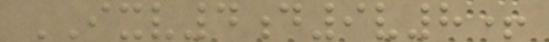IXV4d9v8+
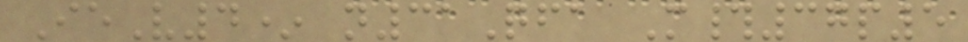IeV4* n31Qfa M#37p5
